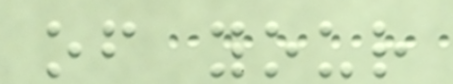of your
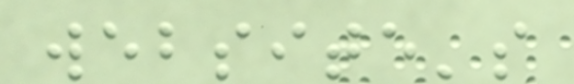website's
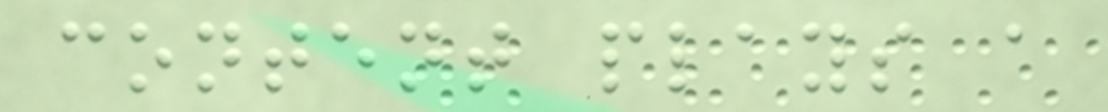content plays a
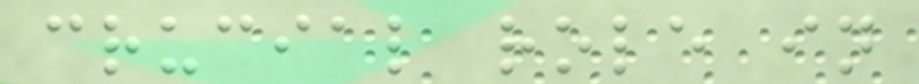crucial role in
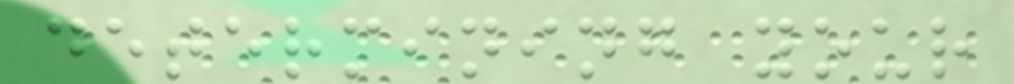determining your
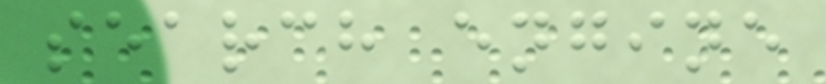search engine
